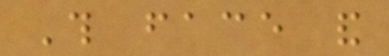This face and
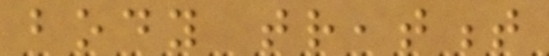body treatment
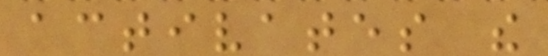activates the
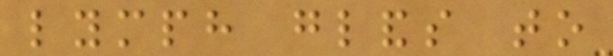lymph glands to
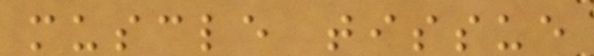muscle tissue
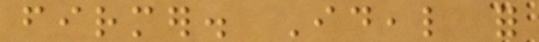firmer. Ideal for
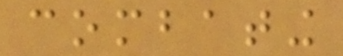combating
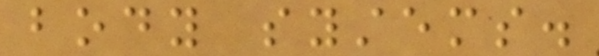body systems.
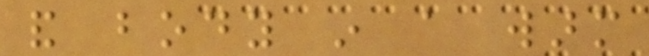and body in a warm
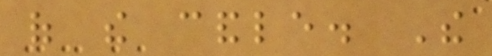of the candle. The
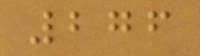276
